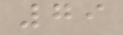79
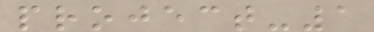project-1
